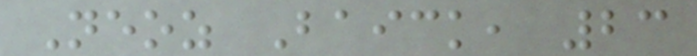Neoz Baick, 23
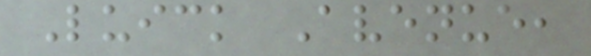Luick Avenue,
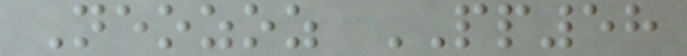Neozoz PP58
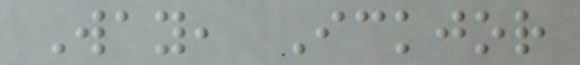Way, Ickjor
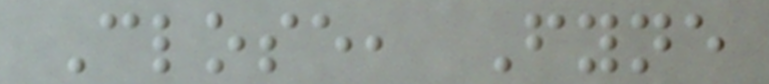Close, Fyne
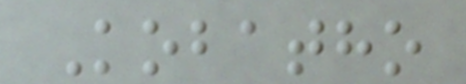Kobatho
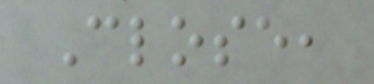Close,
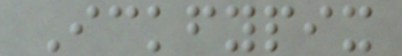Ickfypix
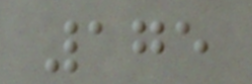175
